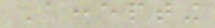Accepting
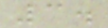3.
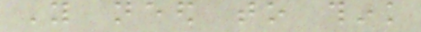You need to think
